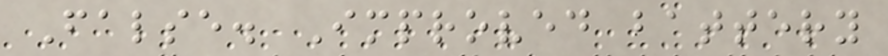False. Improved battery
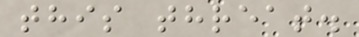this threat.
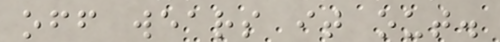off wears it out.
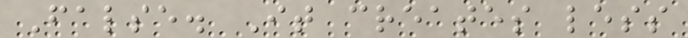False. It creates less
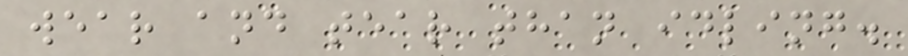wear and tear than idling.
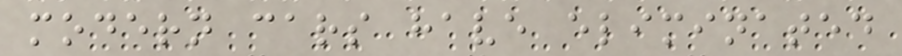modern cars have eliminated
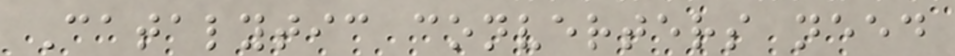Catalytic converters need
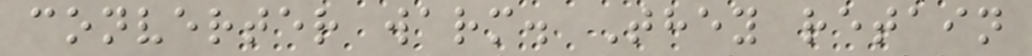converter warm. They retain
